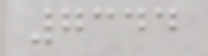7344
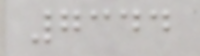7344
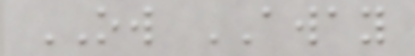OW AWAY
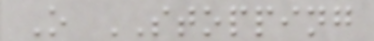O STOPPING
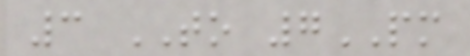3 TO 7PM
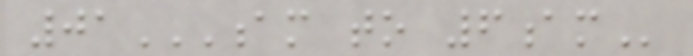01AM TO 6AM
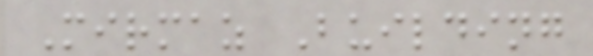Mirmaz Building
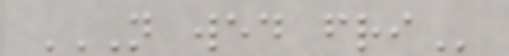N WED FRI
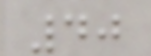40
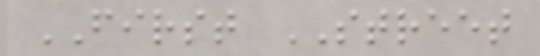FIRST STREET
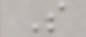S
